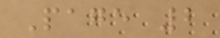Page 2
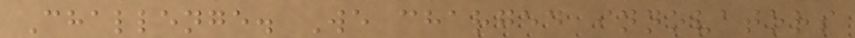Challenge. We charged innovators
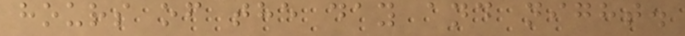hours of the day and night.
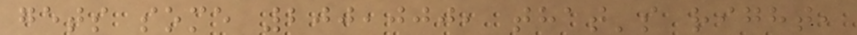gets some 200,000, that's right,
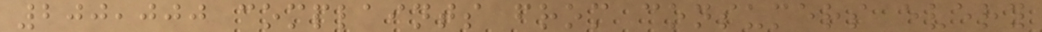200,000 complaints from consumers every
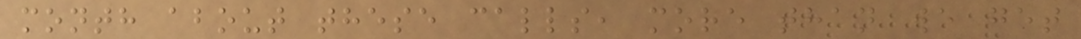month about these calls, more than we get
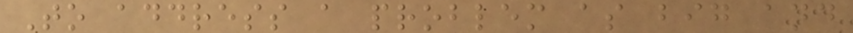To address a problem as big and
